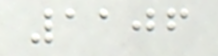1106
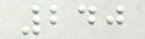240
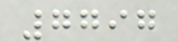7797
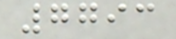7793
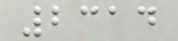2314
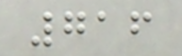716
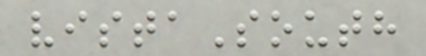vistaSouth
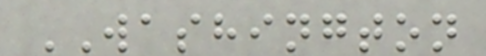WASHINGTON
